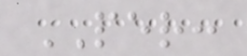PER:
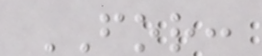FOR:
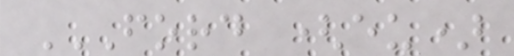FORD (EU)
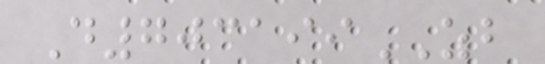D703199ZB
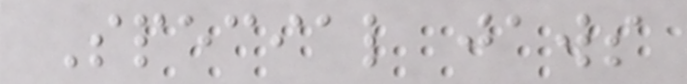Special jaws
